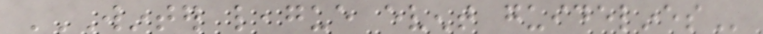WINTER LEAGUE EVENT GUIDELINES
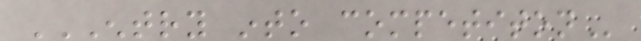ENTRY INTO COMPETITON
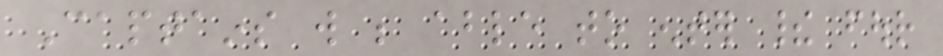Captains will be able to enter their four
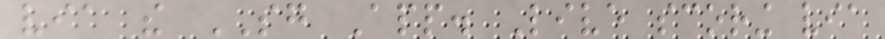via the SG App. Live scoring via
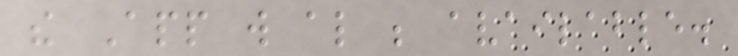the App will also be available.
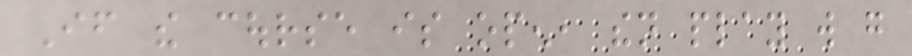If the course is open, then play will go
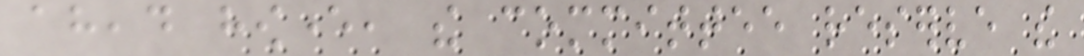ahead however, the committee reserve the
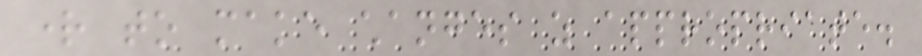right to make changes as appropriate.
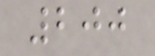200
